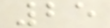25
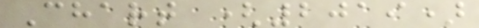Chart (2019)
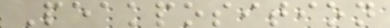Peakposition
